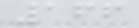166
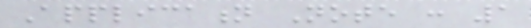Application Note : 1
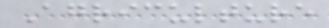Agriculture
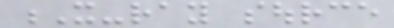X-ray source
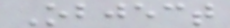Object
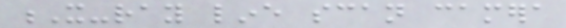X-ray line scan camera
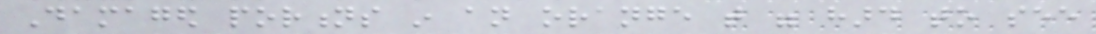Damaged portions in an orange that were hard to see
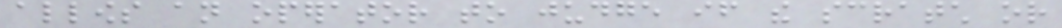allows an operator to judge if the scratch or
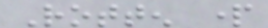Rotten part
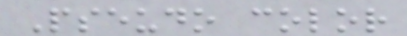Pseudo color
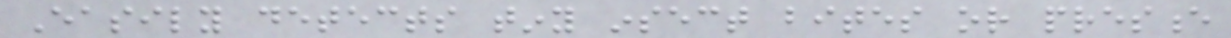Easily detects tiny insect bites or presence
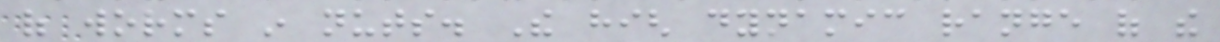of worms in nuts. The high dynamic range of the
